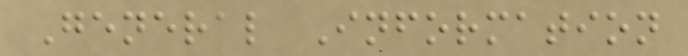General Information
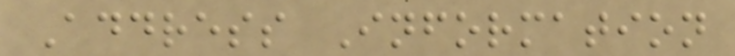Address Information
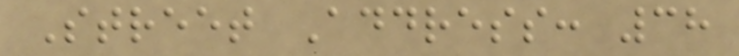Street Address: 38
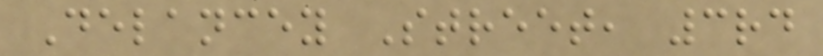Delancey Street, 3rd
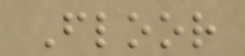Floor
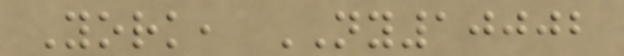York, NY10002
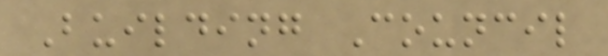Building Council
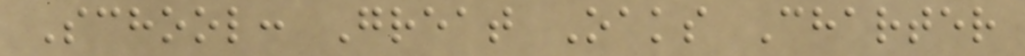School: Great Oaks Charter
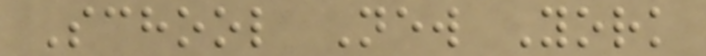School New York
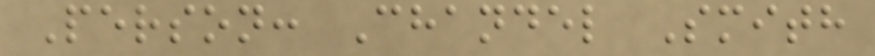Person: Chandel Smith
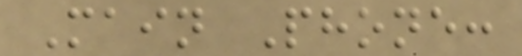Main Phone:
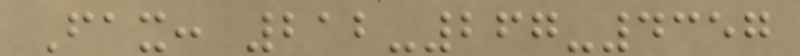Fax: 212-267-4357
